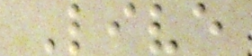Live
